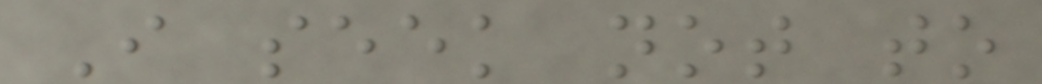I seek not to
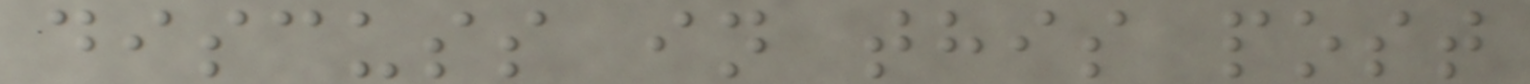discuss in this post
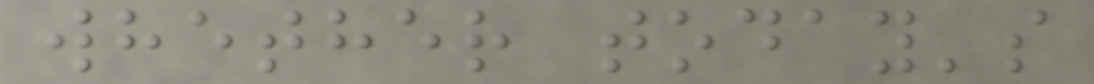whether today's
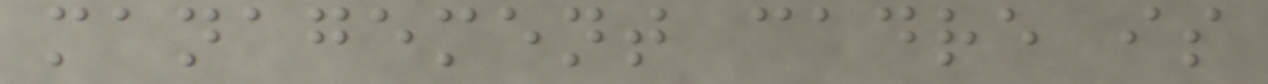management cadre is
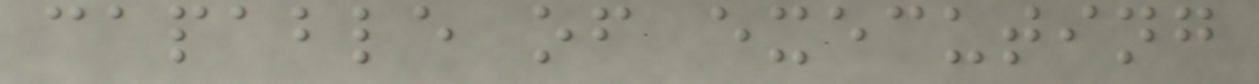capable of executing
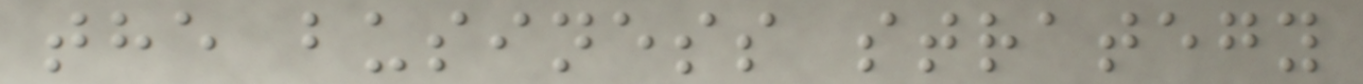the business strategy
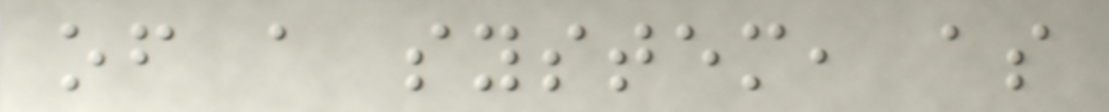of a system, as
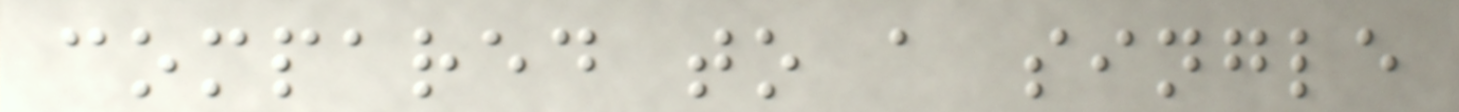compared to a single
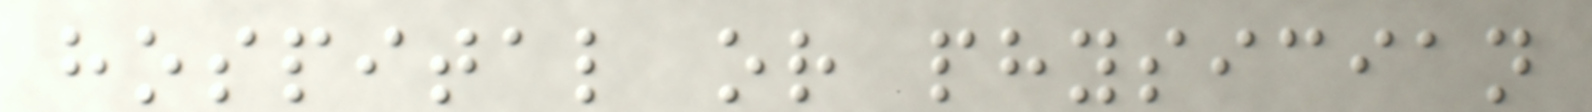hospital or physician
